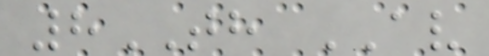8TH AV
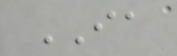IA
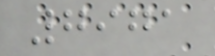7971
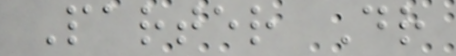Parter Dr
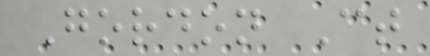Gordon Ct
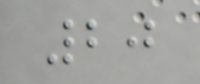20
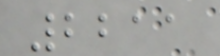2211
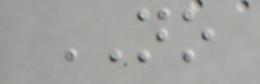NO
